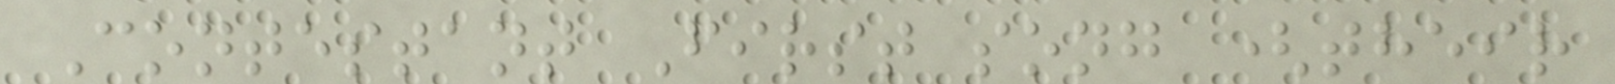Contestant First song (their
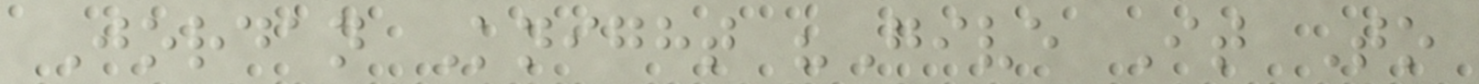Jordan Knight "Give It To
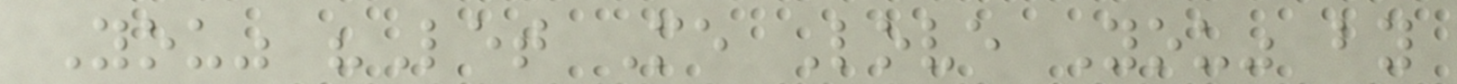You" "Let Me Love You" by
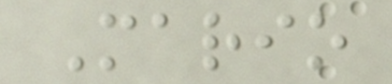Mario
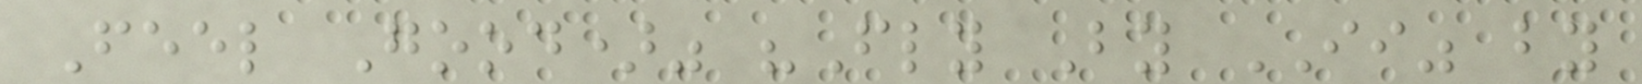Feel Good)" "Fly By II" by
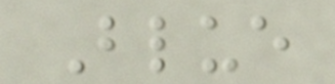Blue
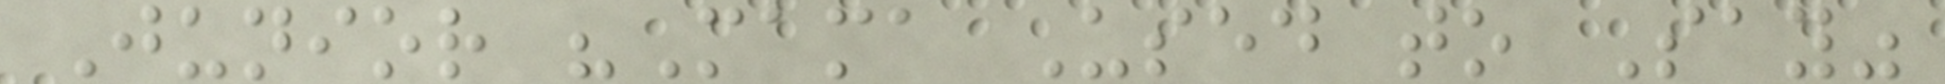Junior "Mama Used to Say"
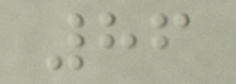86
